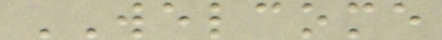WELCOME
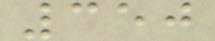350
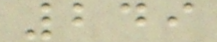249
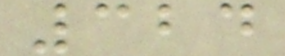324
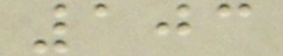103
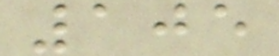105
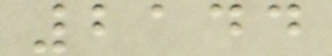2144
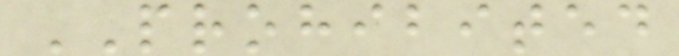PROHIBITED
